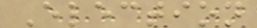Election
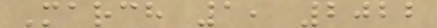March 1, 2022
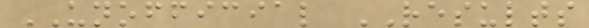UNOFFICIAL RESULTS
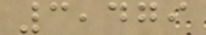3,479
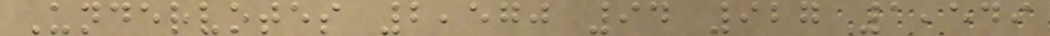Undervotes 2,570 94 927 1,549
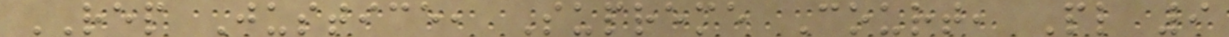REP Justice, Supreme Court, Pl 9
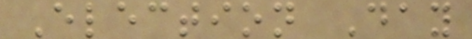Election Day
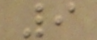9
